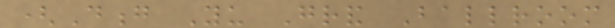(Dong Yu Grand Ballroom
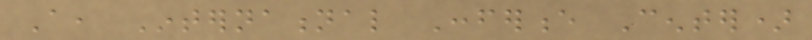A, International Conference Center)
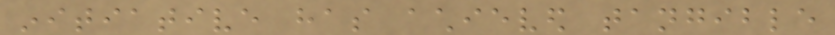initiative has achieved tangible
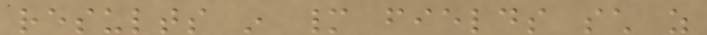results in many fields such as
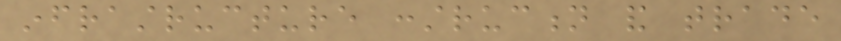infrastructure construction and trade
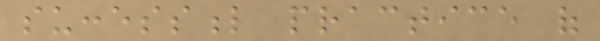successful practice of
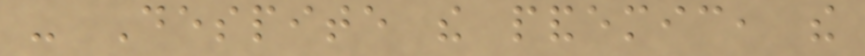- Despite the pandemic, the
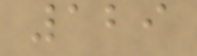129
